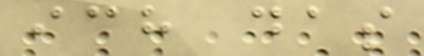ich das
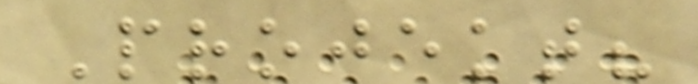Projekt?
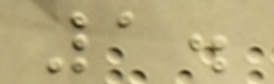1.
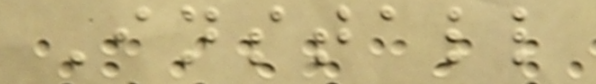Install
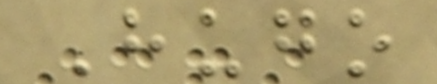Hugo
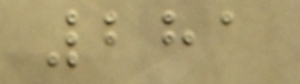281
